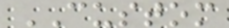CUSTOM
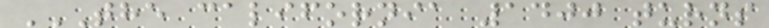THE CALIFORNIA 1400 TURNS
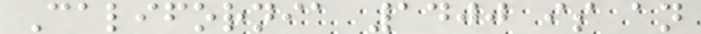California 1400 is an
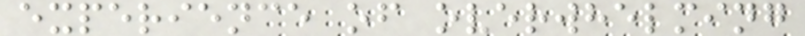experience of overwhelming
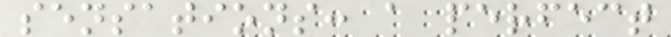sensations: a perfect
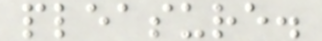pleasure.
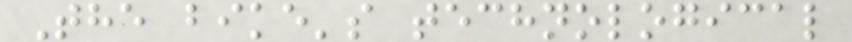The bike's technological
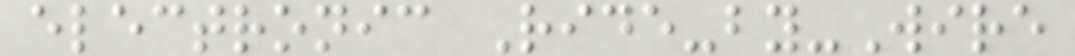electronic Ride-by-Wire
